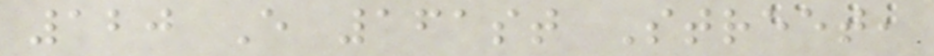120 E 161st Street,
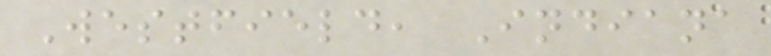Westfield, Indiana
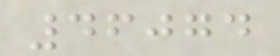46074
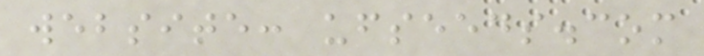website: ufseeds.com
